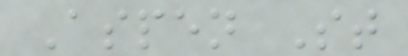Aspen St
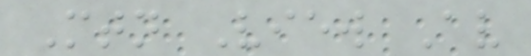Mtn View Av
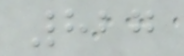827
